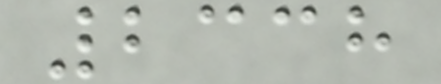2338
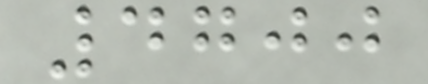4700
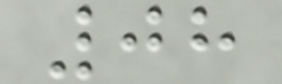08
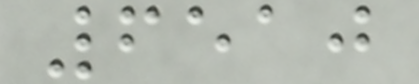6510
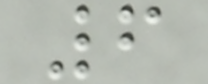6
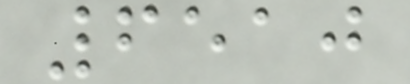6510
